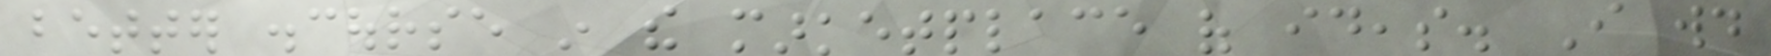better discourse in the marketplace of ideas. I would
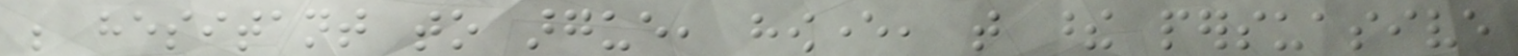be hesitant to argue, however, that these persuasive
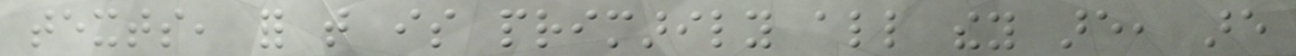texts, for that is primarily all they are, are
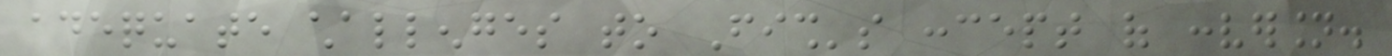adequate challenges to Fish's concept of conversion.
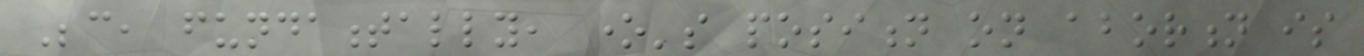Because, fundamentally, one's position on abortion is
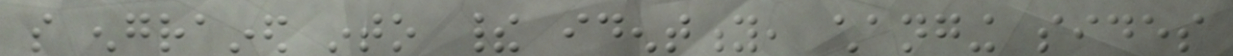so engrained into their identity, changing sides
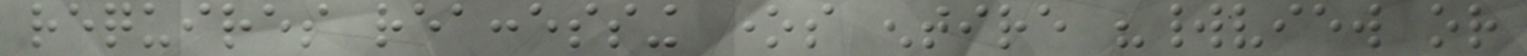requires reaccessing ones entire "worldview or
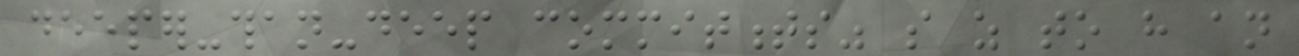deeper-than-deep commitments" so as to have an
